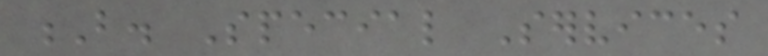B. Special Services
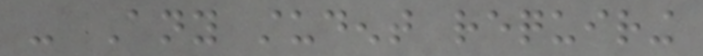- Any student requiring
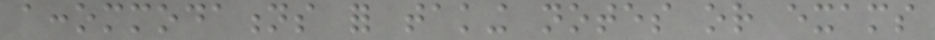accommodations for taking notes or exams
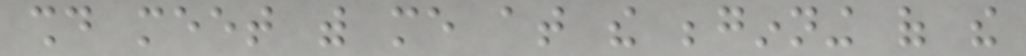should meet with me at the beginning of the
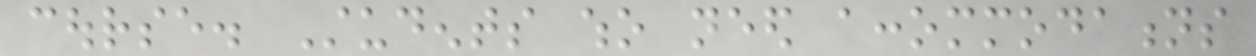course. Students who need accommodations
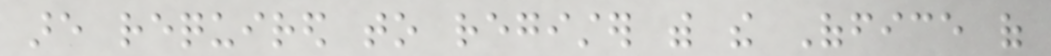are required to register with the Office of
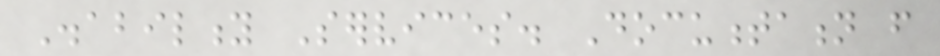Disability Services. Documentation from
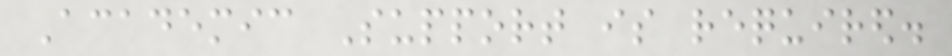Academic Support is required.
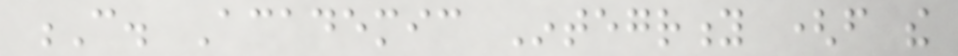C. Academic Integrity (from the
